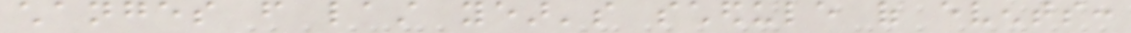changes from last year's schedule of events:
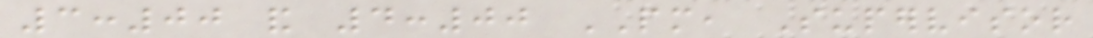3:00 and 4:00 PM, Supervisor
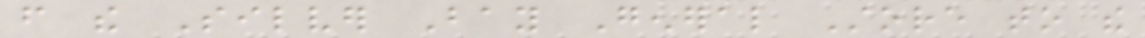from the Silver Bay General Store to the
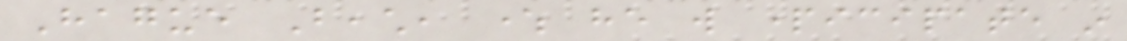Hague Beach, where he will participate in
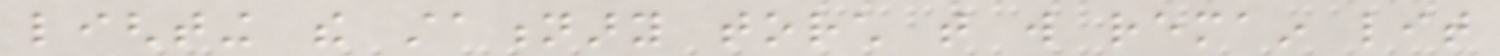lighting the stationary torch that will remain lit
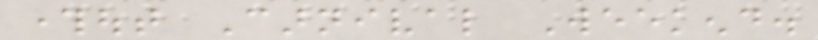throughout Carnival Weekend.
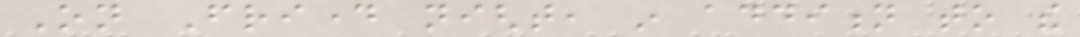On Friday night, in addition to the
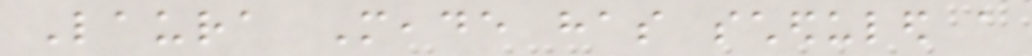Laura Meade has scheduled a
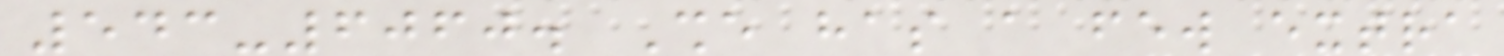543-6060. She has a few extra
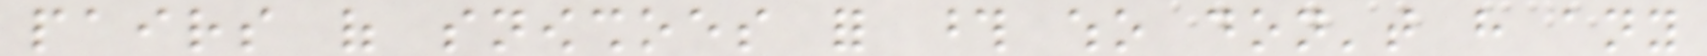pairs of snowshoes for those who don't have any
